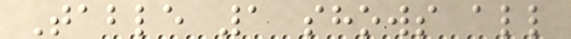Table 1 shows all
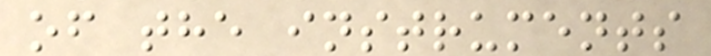of the instruments
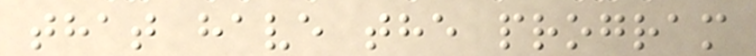that have the program
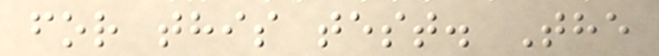for this test. The
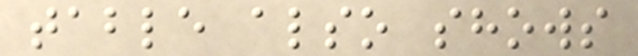table also shows
